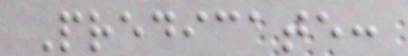Predicate:
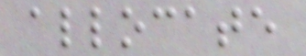allocate
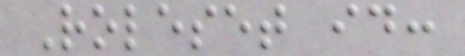Roleset id:
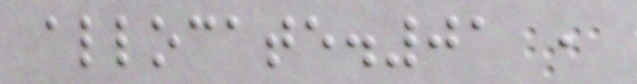allocate.01 ,
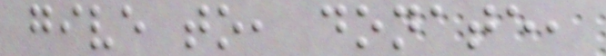give to, donate,
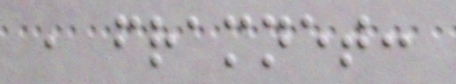, framnet:
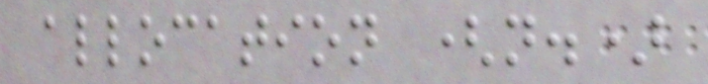allocation (n.)
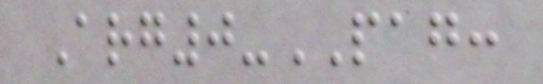Arg0-PAG:
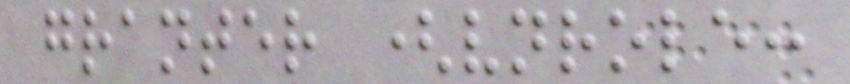granter (vnrole:
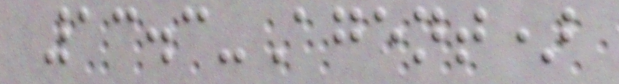13.3-Agent)
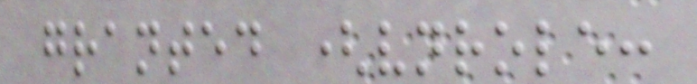granted (vnrole:
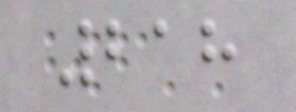218
